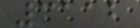3112
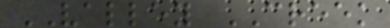VALLEY CREEK
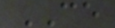CE
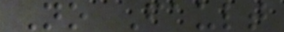No Fault
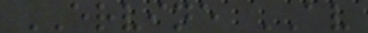ERVINE AV
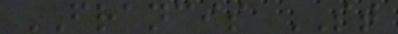FRANCIS ST
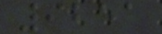9251
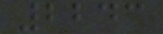2243
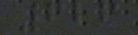626
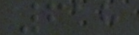618
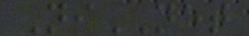NiNET
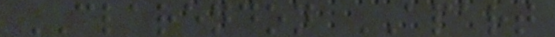CLARENDON APART
